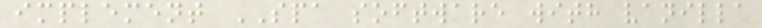implement SPA software with vanilla
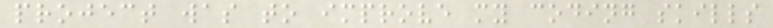project was to improve my coding skills
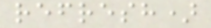refresh)
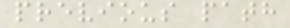previous path
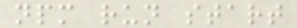npm run start
